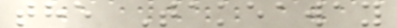the Takeaway
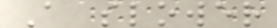A slower
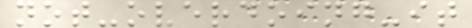not-overdoing-it
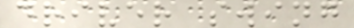driver swing
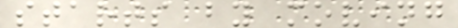starts by moving
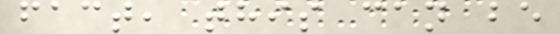fact, this can be
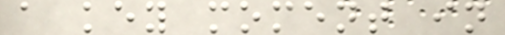a key moment in
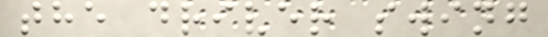the driver swing
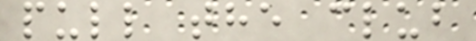pull the club
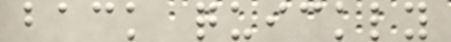back quickly
